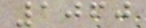1060
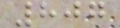807
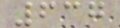637
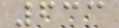633
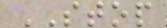STOP
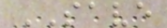SAVE
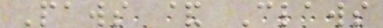Paws & Claws
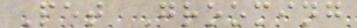Pet Grooming
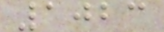1023
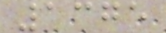1375
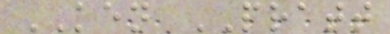KEN PRATT
